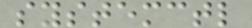systemctl
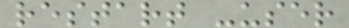restart -user
